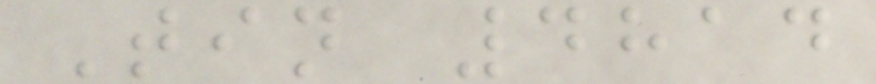Tin 4814
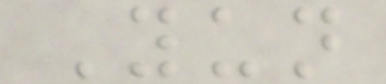Yun
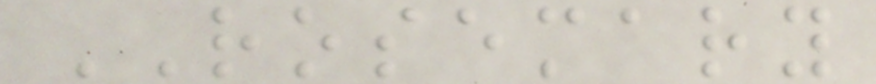ROSEMARY
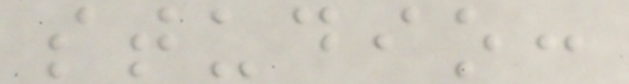studio:
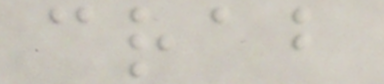crab
